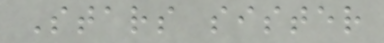Stars sister
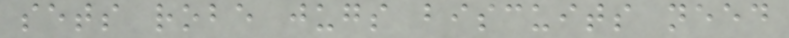sets robe jugs biscuits need
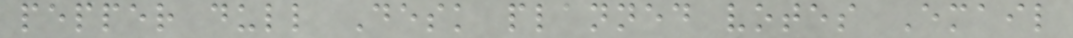pepper dull Desk planned votes Email
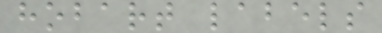hobart labels
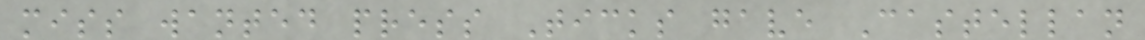miss wanted press Ticks gave Castellan
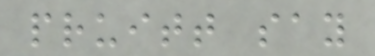pruitt say
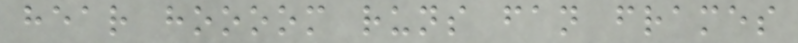hear hoooom runs fan frames
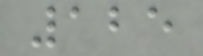125
